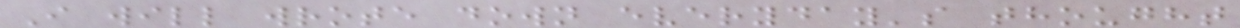I will wrote down everyday's thought
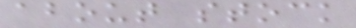about stock
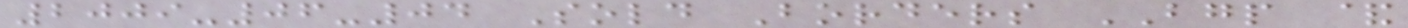2009-06-04 Sold Borders BGP &
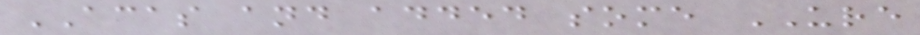ACAS and added some URE
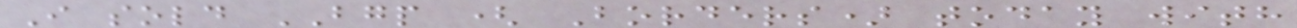I sold BGP ( Borders) today with
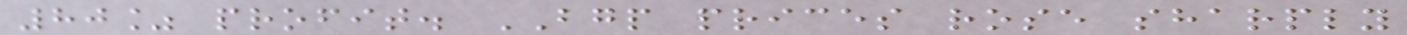80% profit. BGP prices rose sharply
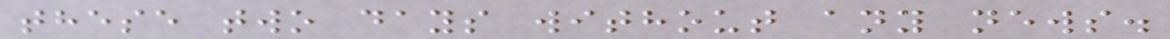these two days without any news.
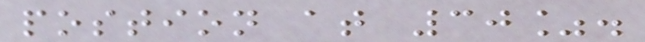postion at 30%.
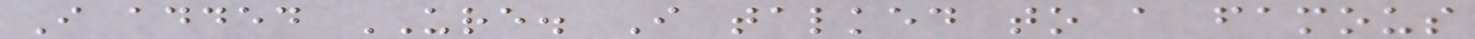I added URE. I talked to a famous
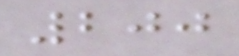200
